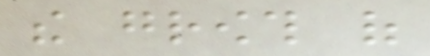the growth of
